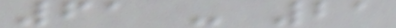61 - 21
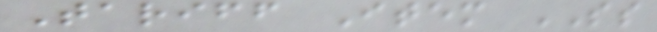Tariff Item SS
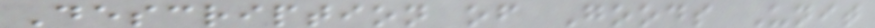Description of Goods Unit
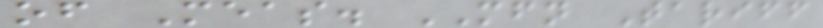of Meas. MFN Tariff
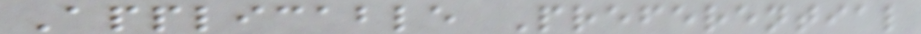Applicable Preferential
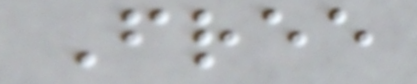Free
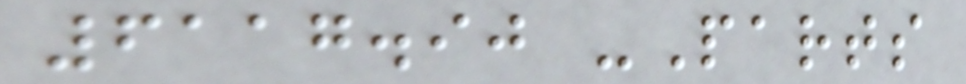6117.90 -Parts
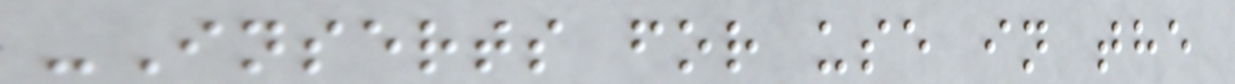-Inserts for use in the
